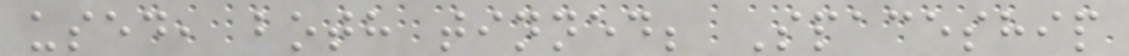used, both tinned; Spaceship
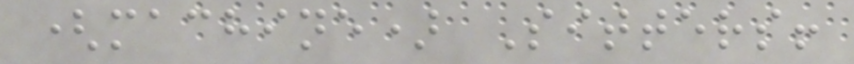(machine) Sitters!
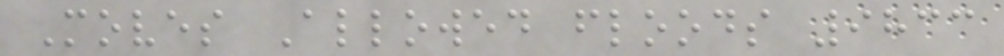Moves Allowed floods 9833
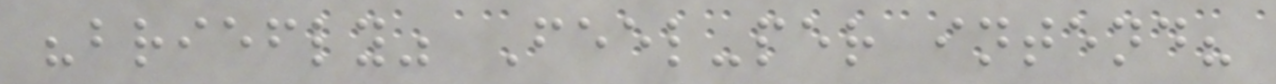"briefly" Feel-per intend?
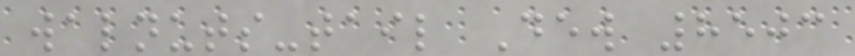walnuts-tail Dew 8503
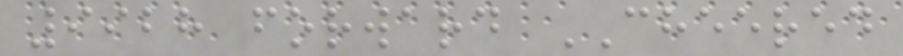9928 forward CHEERED
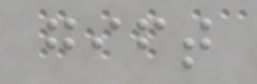gift
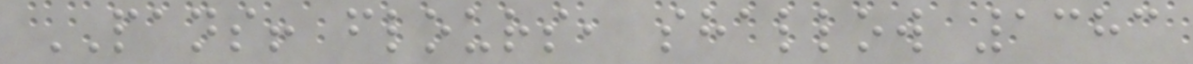PANS! flours, shallow 1383
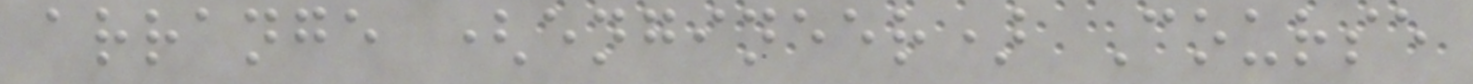arrange (engineer) Course
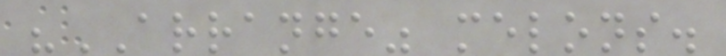"ARRANGE" melons.
